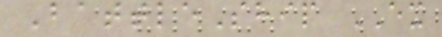BattleShip EX
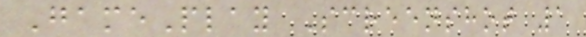GamePlay Screenshot 1
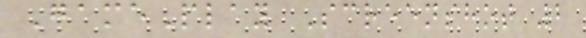GamePlay Screenshot 2
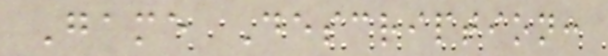Game Description:
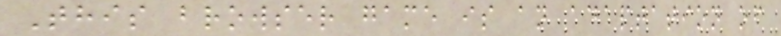This browser game is an adaptation of
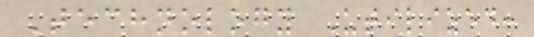Technology Utilized:
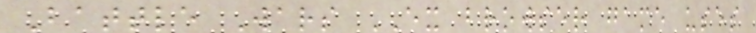Battle Wars EX browser game uses
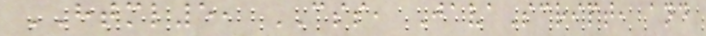HTML5, CSS, JavaScript, and
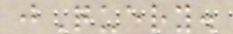jQuery.
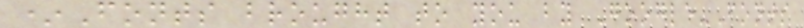*Fonts brought to you by Google-Fonts
